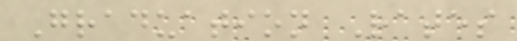Graduation Rates
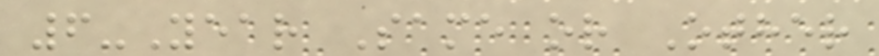6-Year Same or Other
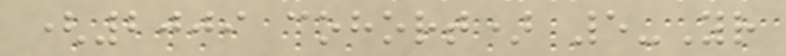(2009 cohort) 5-Yr
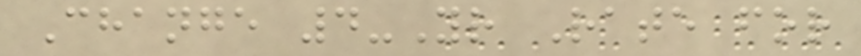Change 4-Yr Rate for
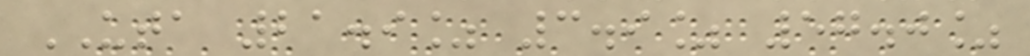UTA 21.9% 3.9% 57.0%
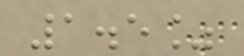1.5%
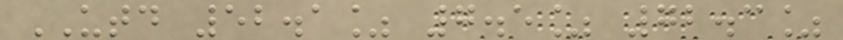UTD 52.1% 7.5% 72.3%
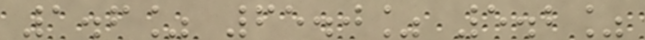1.6% 65.0% 5.2%
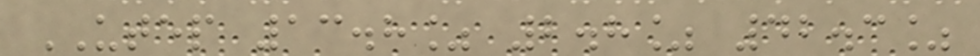UTEP 13.8% 2.8% 42.3%
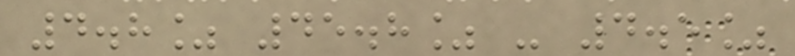4.8% 45.8% - 4.5%
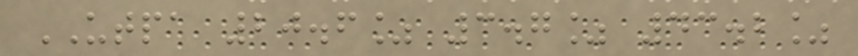UTPA 20.6% 3.7% 43.2%
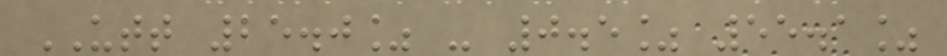UTT 25.0% - 0.5% 55.1%
